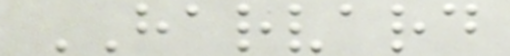HARVARD
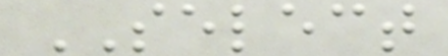SELECT
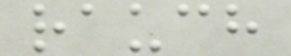rauch
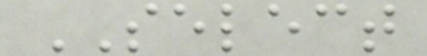SELECT
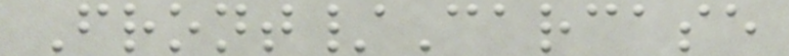Front/Carcase
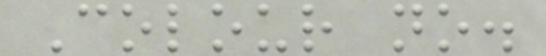Colour no.
